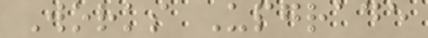Works Upgrade
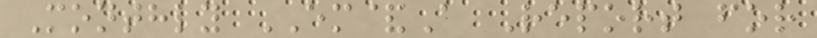Monthly EM&A Report for
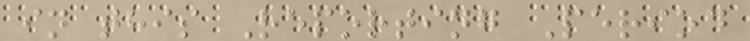in this Reporting Period
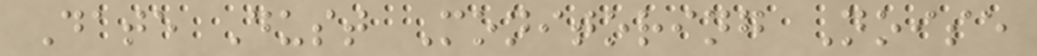Date Dust Monitoring Noise
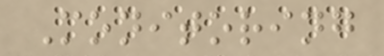Monitoring
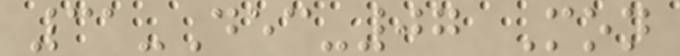31-Dec-07 Mon
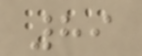89
